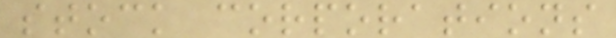stock corporations
